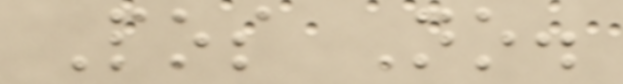Pos No.
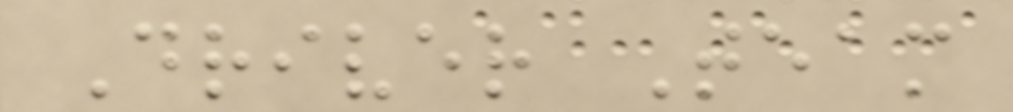Driver Team
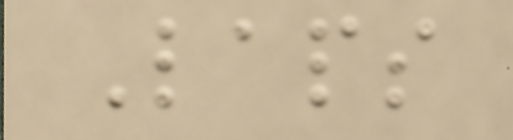Laps
